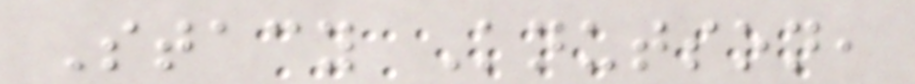Stacy Knutson,
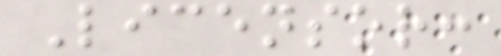Licensor:
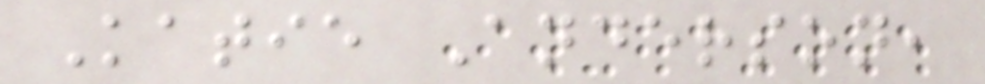Katie Anderson,
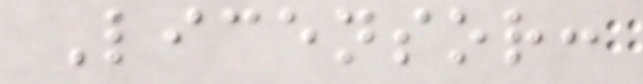Licensor:
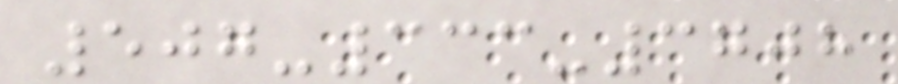507-333-3708
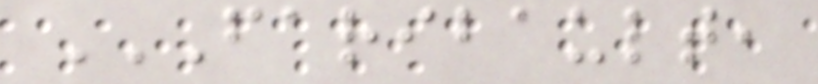FARIBAULT,
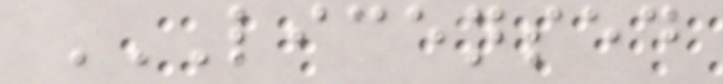LICENSED
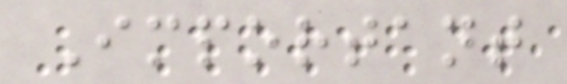Important
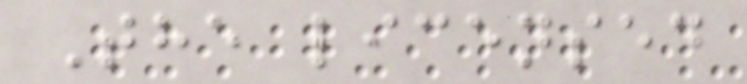The licensed
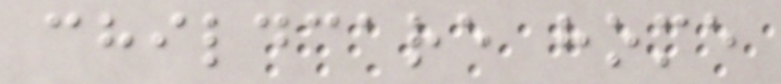childcare home
